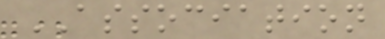ASSOCIATION
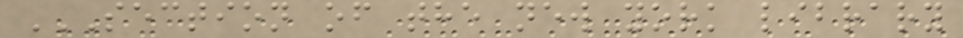SECTION OF THE NEW YORK LIBRARY
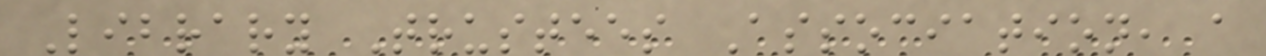Library Trustees Association, a
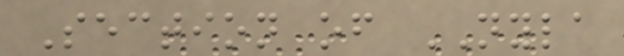Section of NYLA
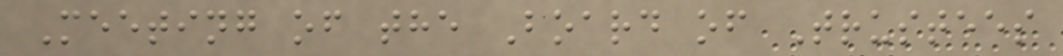Meeting of the Board of Trustees
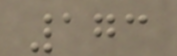173
